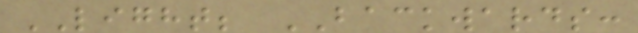LIGHT; BACKWARDS:
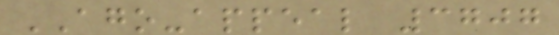AGO-appeal 3707
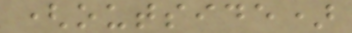(outside)
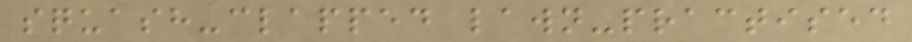squash-clapped lawn-practised
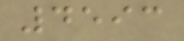4593
